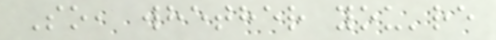So, whether you're
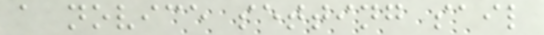a novice setting sail
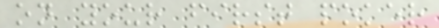on your first poker
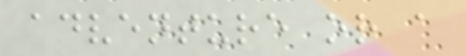adventure or a
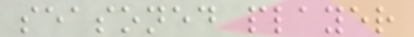seasoned player
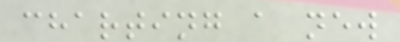charting a new
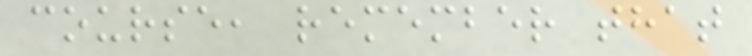course, remember that
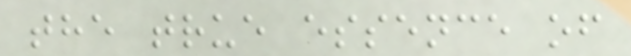the true essence of
